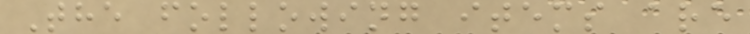The following items are
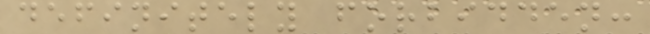definitely forbidden:
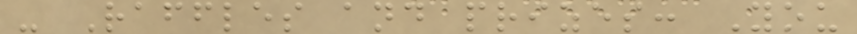- Raffles and prizes: You
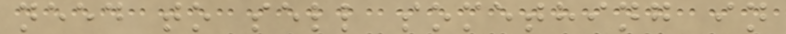need to sell something in
